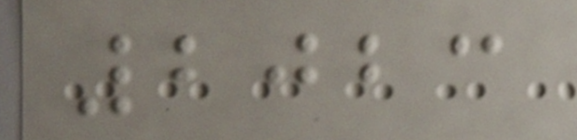2023
